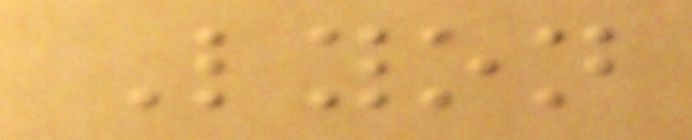Lyon
